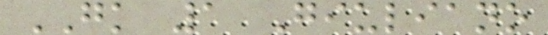GK 1 Giuliano
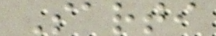Sarti
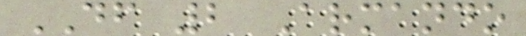DF 2 Armando
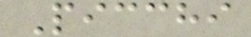Picchi
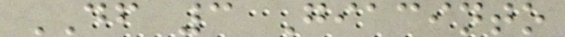DF 3 Giacinto
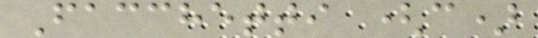Facchetti (c)
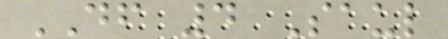DF 4 Saul
